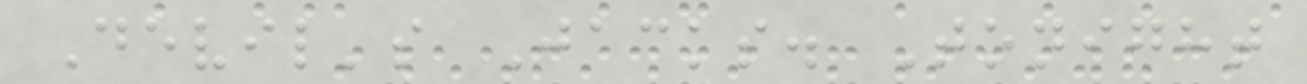Devil's Jacks. Tonight
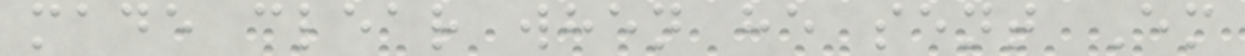made clear when he sent Em
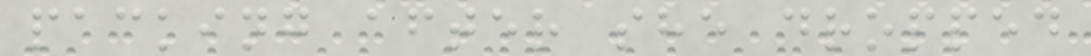packing after she dropped
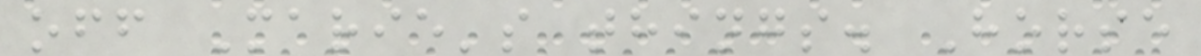off Marie's things. Horse
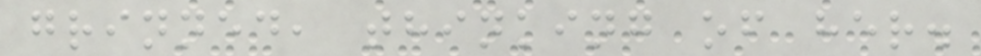grinned, thinking of her.
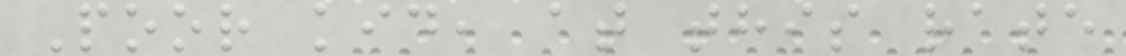Poor kid, at this rate
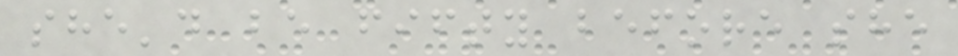she'd be fifty before she
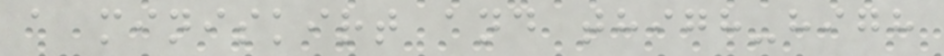a miniskirt and thigh-high
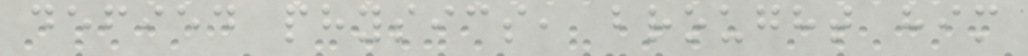defied physics, brought him
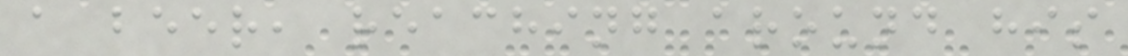a beer, reaching around his
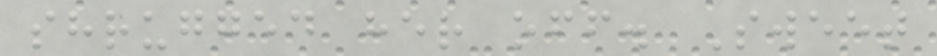shrugged her off. Sweet
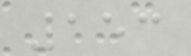153
